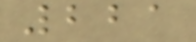221
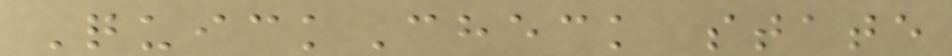QuickCheck state
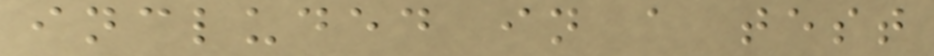included in a test
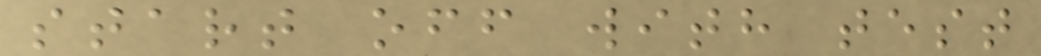start off with test
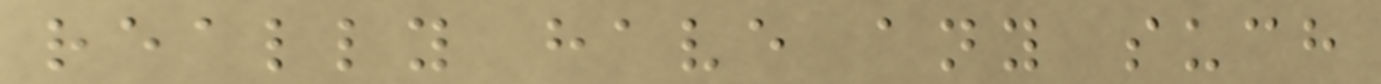really have any such
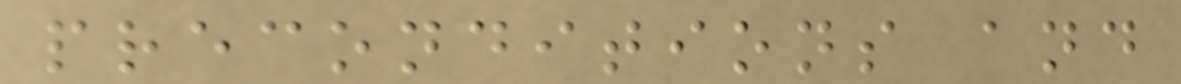preconditions and
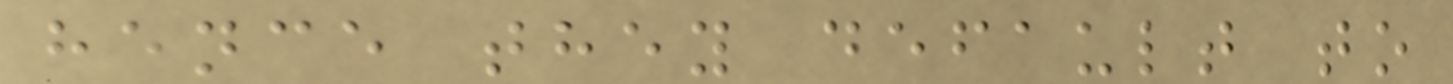hence they default to
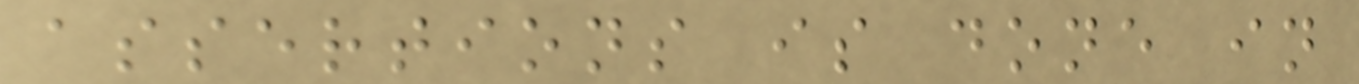assertions is done in
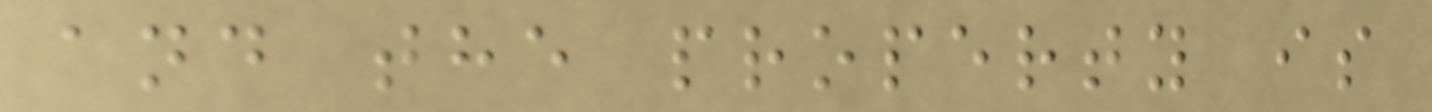and the property is
